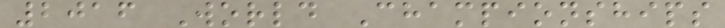2016 World Championships
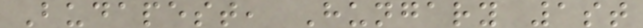Budapest, Hungary 1st
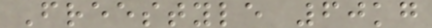Freestyle 60kg
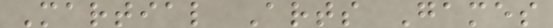Martial Arts Games
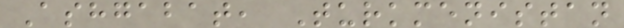Ashgabat, Turkmenistan
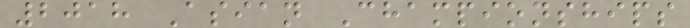2018 Asian Championships
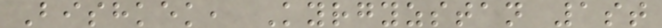Bishkek, Kyrgyzstan 1st
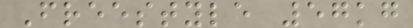Freestyle 57kg
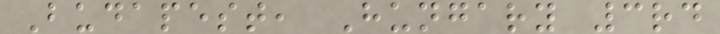Budapest, Hungary 3rd
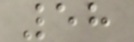58
